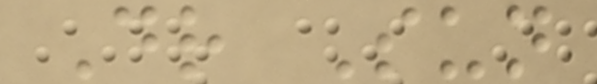Dr Sun
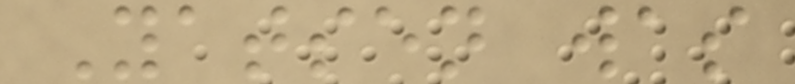Yatsen was
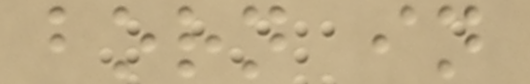born in
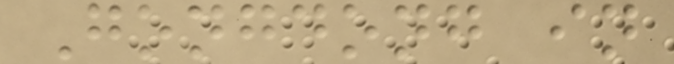Gongdong in
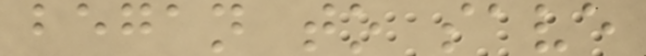began to save
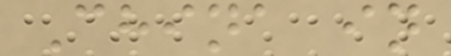China in
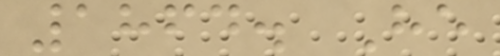1864. He
